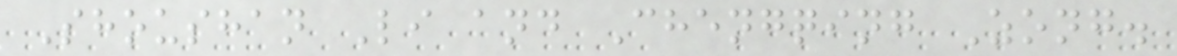Shoushan Li and Chengqing Zong.
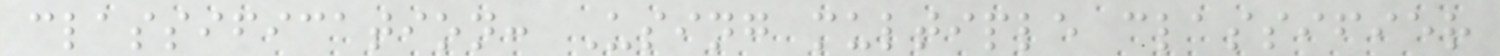classification: Using multiple classifier
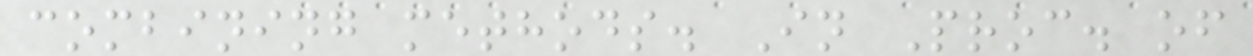combining methods. In Proc. of
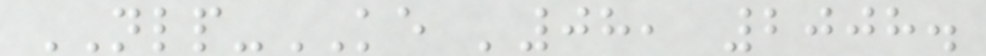NLP-KE '08, 2008.
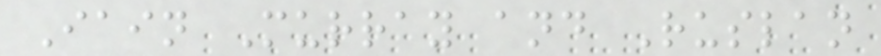Iain Murray and Ruslan
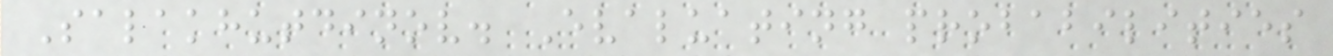Salakhutdinov. Evaluating probabilities
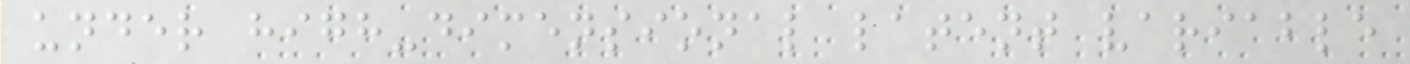under high-dimensional latent variable
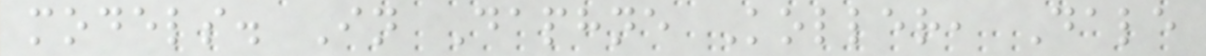models. In Daphne Koller, Dale
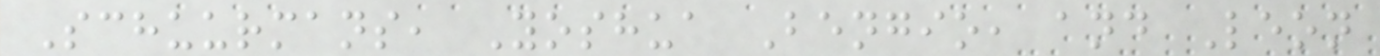Schuurmans, Yoshua Bengio, and Leon
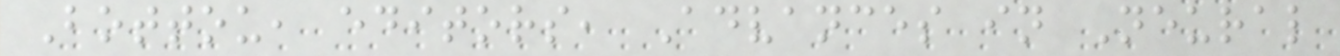Bottou, editors, Advances in Neural
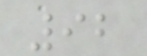92
